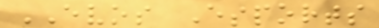EVOS Esports
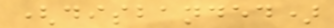(disbanded)
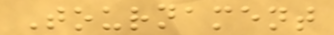Tournament
